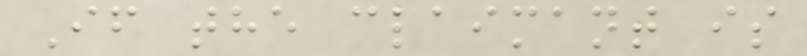If the claimant is
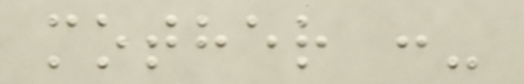mother :-
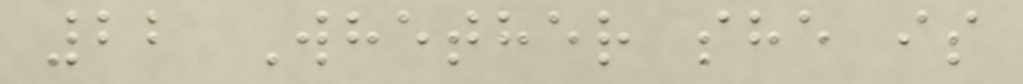22 Whether she is
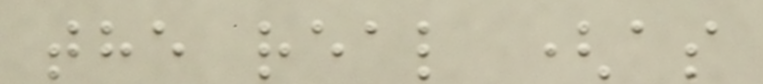the real (as
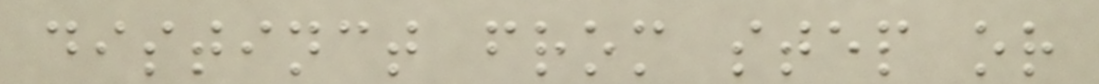distinct from step or
